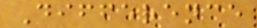Difference
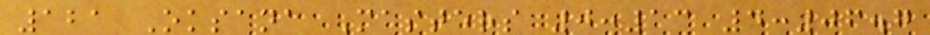121 Oksana Masters 0:13 4:06.7
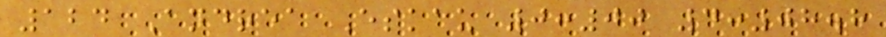124 Andrea Eskau 0:00 4:08.8
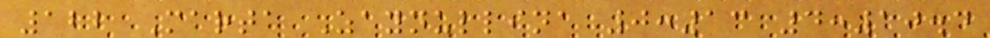122 Marta Zaynullina 0:13 4:10.4
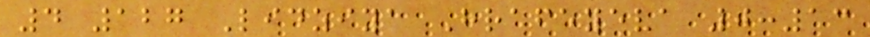4 127 Lidziya Hrafeyeva 0:13
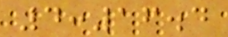4:16.4
